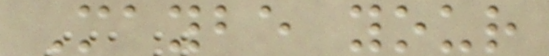Maybe your
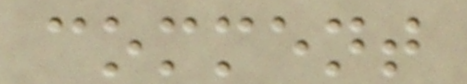comment
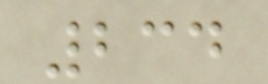234
